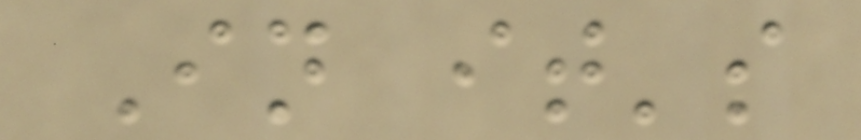In it's
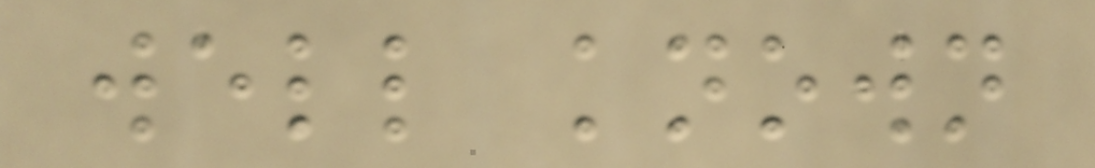well known
